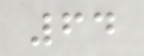64
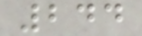244
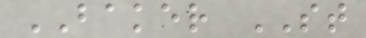BAKER ST
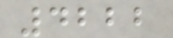4222
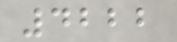4222
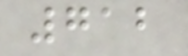712
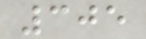305
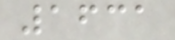1631
